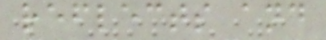reflects and
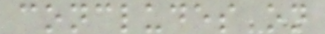concludes on
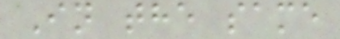In the same
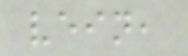vein,
